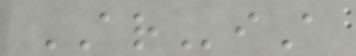ARiA
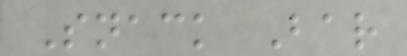Snack Bar
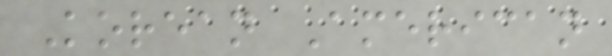Korean American
